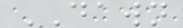DAWN
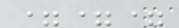===
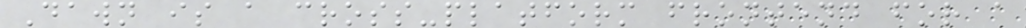Dawn is a cross-platform frontend for a
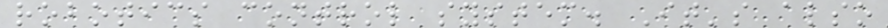robotics control system. It's also
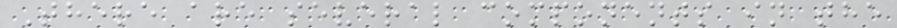There are several components in the
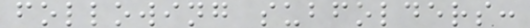following subfolders:
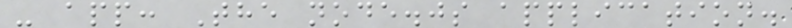- app: The node.js application.
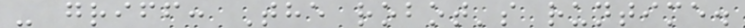- griff: The robot's runtime.
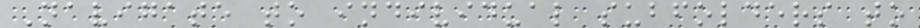Navigate to individual subfolders to
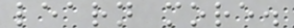learn more.
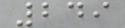249
